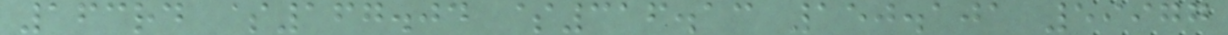163rd $167.04 $316.13 150.101 59977
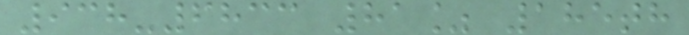938-6833 81% 185th
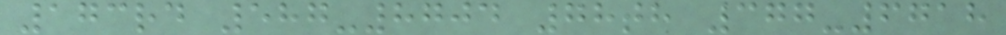173rd 587-8704 78th 377-6718
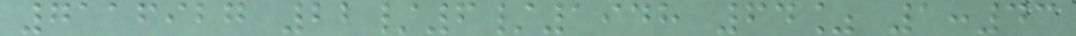7116927 22/6/1948 64% 1:43
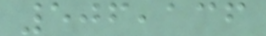506,136
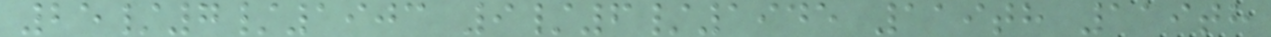25/7/1903 9/6/1945 119th 119th
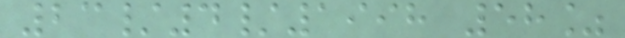23/4/1998 58%
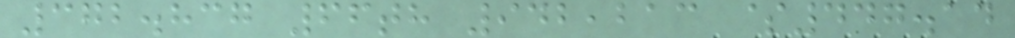372.837 66th 942,213 $447.14
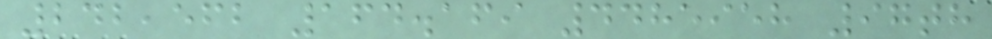242,562 164.169 4485958 97th
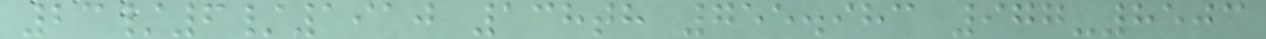23/6/1910 138th 755.983 977-8503
